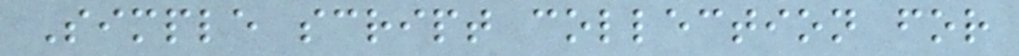Simple script collection for
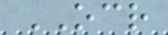OCR
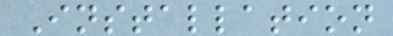Installation
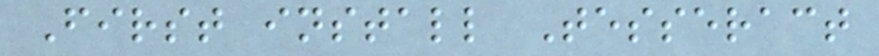First install Tesseract
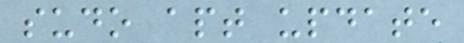sudo apt update
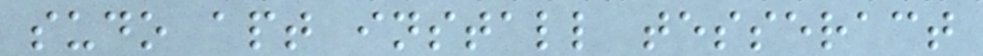sudo apt install tesseract
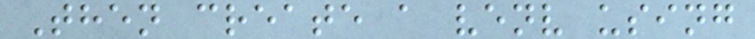Then create a venv using
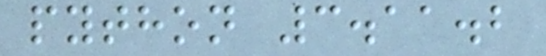python 3.11.2
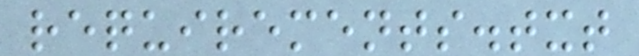requirements.txt
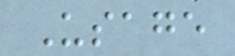Usage
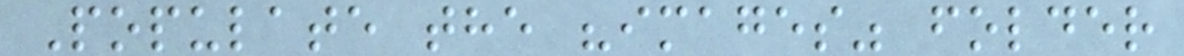Populate the "images" folder
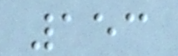153
